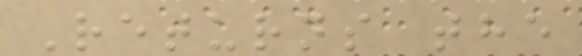Returns the
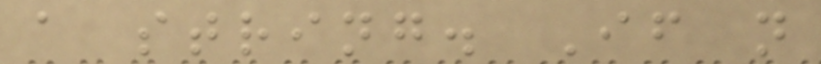a string. If n
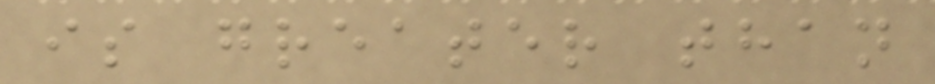is greater than
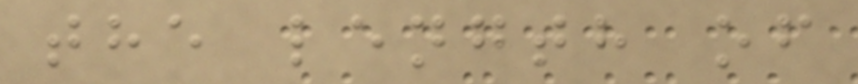the length of
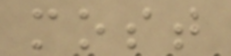most
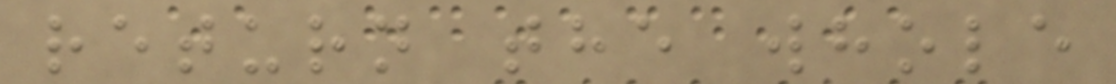return the whole
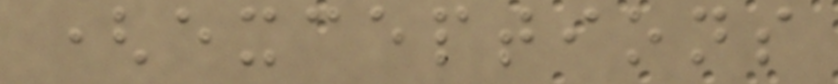(exceptions
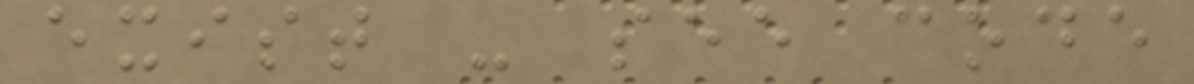exist - see code
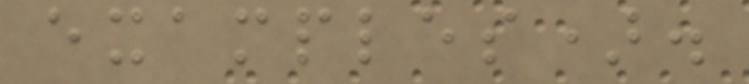examples).
